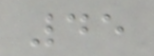45
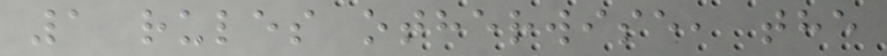1 rules otherwise, the
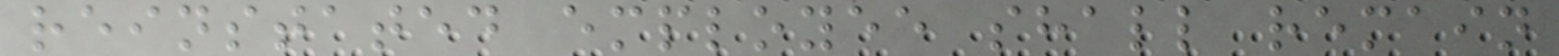reinstated employee shall remain
